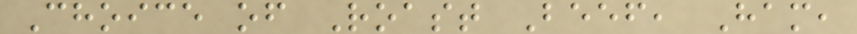Choice of Roast Beef, Ham,
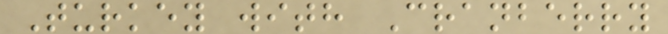Turkey with Cranberry
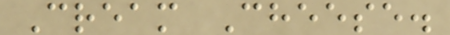Cream Cheese.
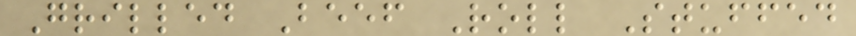Grilled Beef Roll Stuffed
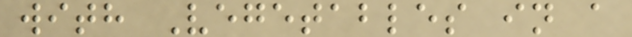with Vegetables in a
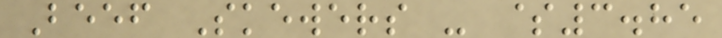Beef Skewers - $3.85
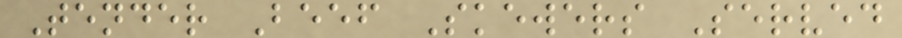Tender Beef Skewers Served
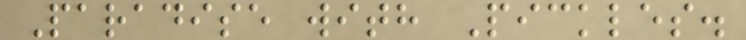Paradise with Pickles.
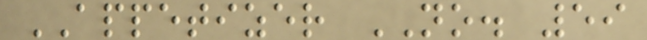APPETIZER NO. 59
